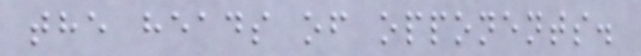the heads of opponents.
